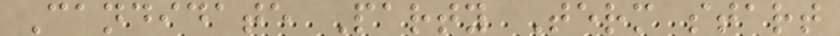Candidate Party Term start
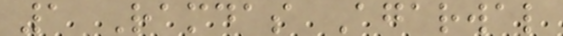1 Ramdas Agarwal
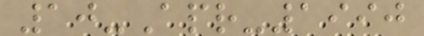10-Apr-1990
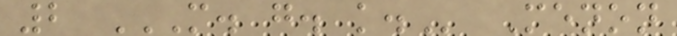2 M. G. K. Menon
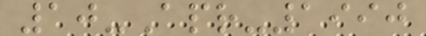10-Apr-1990
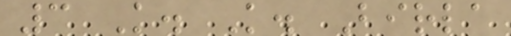3 K. K. Birla
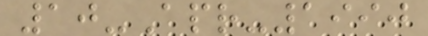10-Apr-1990
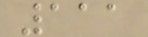111
